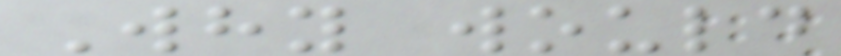Why would
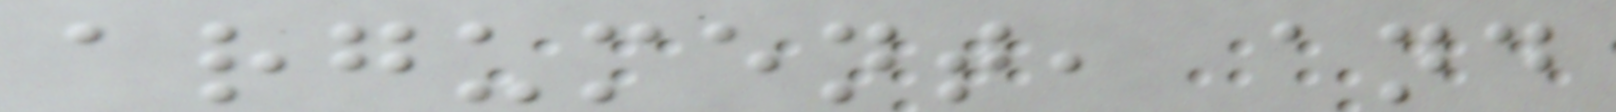argument, and
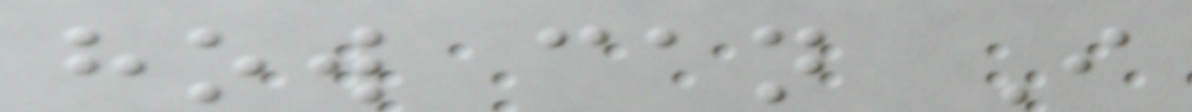how can I
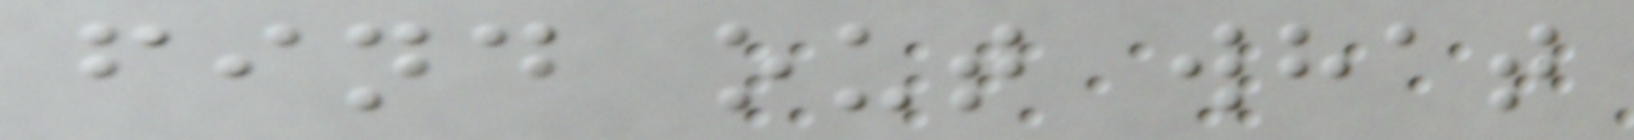find out what
